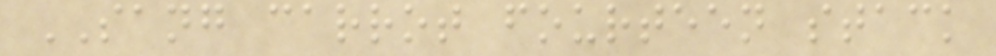SANG carrot fourteen stack
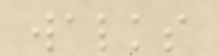walks
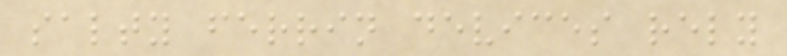salty ferrin devices rely
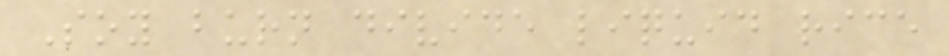Soy burn divide liquid rice
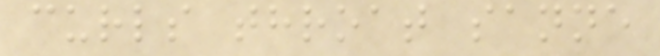curls throat sanne
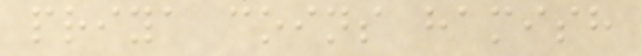priya coins hamish
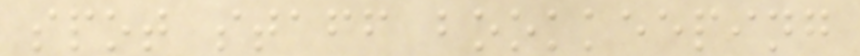spot staff bookkeeping
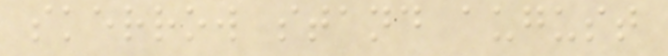skerrow stand august
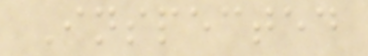Inspected
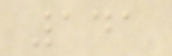141
